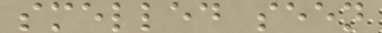smelled seen
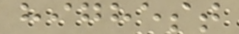highest
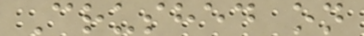Crushed on
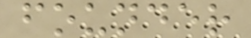founder
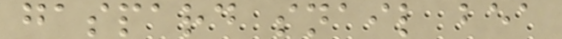gaspard snail bea
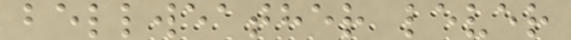bellweather lever
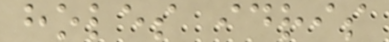holes idris
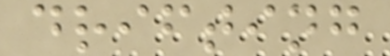drifting
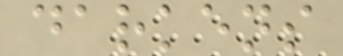darkens
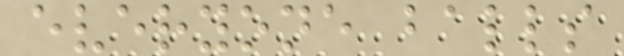everyone balls
